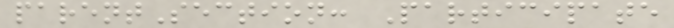parentSection: Participate
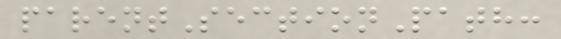parentSectionPath:
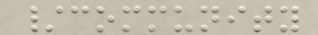/community
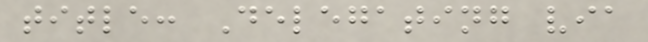title: Delegating via
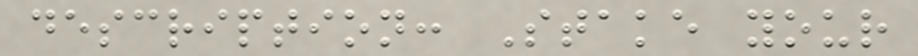description: Stake your
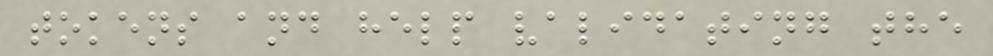tokens and help validating the
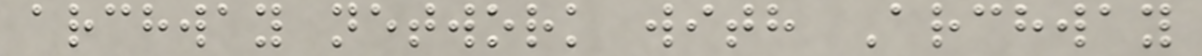archway network with Archway
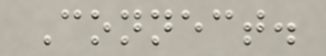Connect.
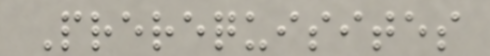Prerequisites
